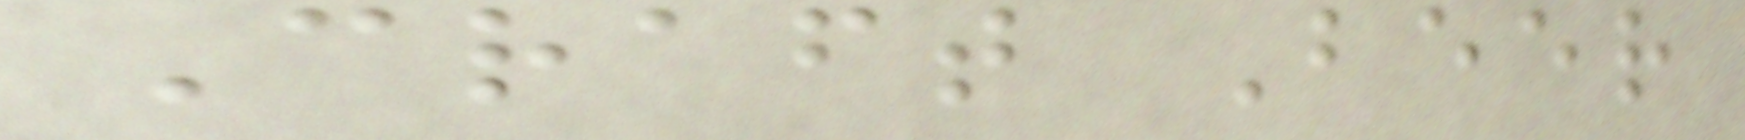Craft Beer
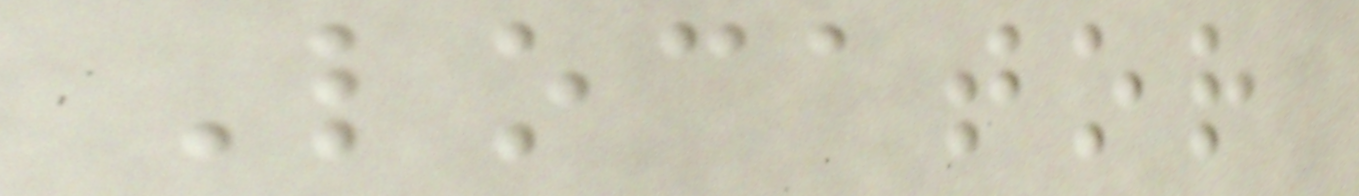Locator
